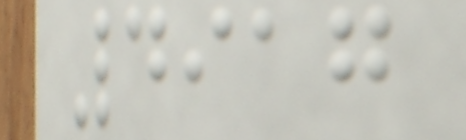4917
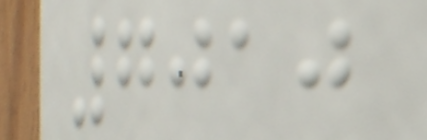7010
